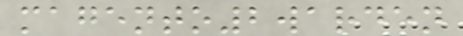magento2warden
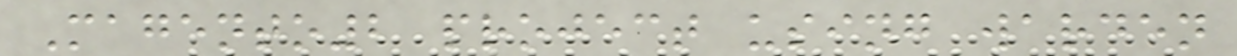Magento2 project using warden
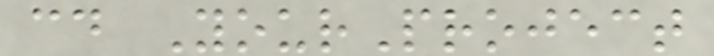cd YourProject
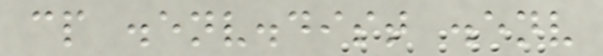cp .env.dist .env
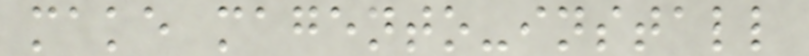make magento-install
